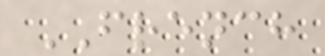FRENCH
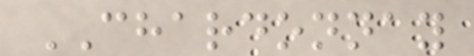CHARDONNAY
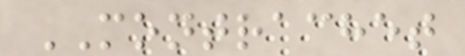MONTRACHET
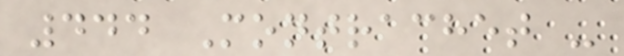444 Montrachet -
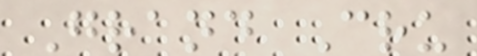Grand Cru
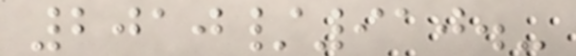2010/910.-
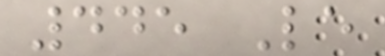445 Le
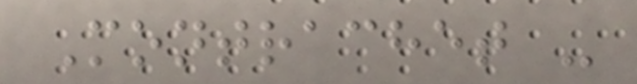Montrachet -
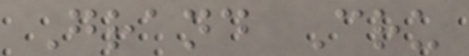Grand Cru
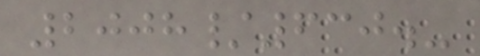2008/630.-
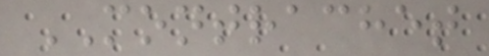MONTRACHET
